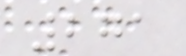271
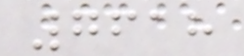7618
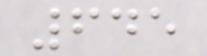645
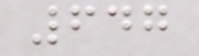647
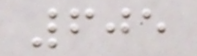605
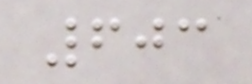603
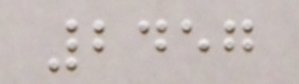2457
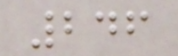246
